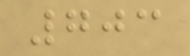703
